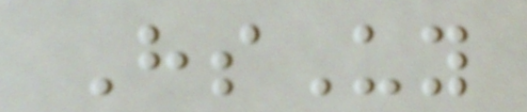HsUy
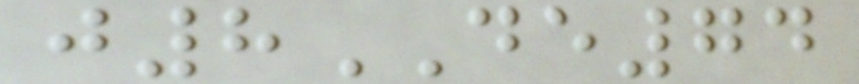j8DE74
